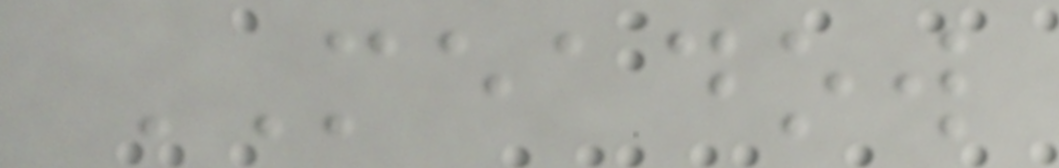MEADOW
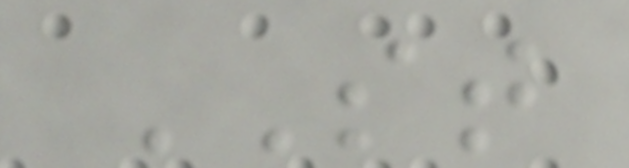ST
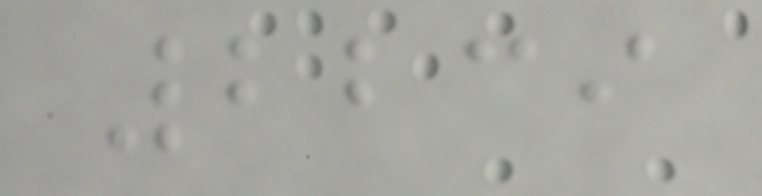2239
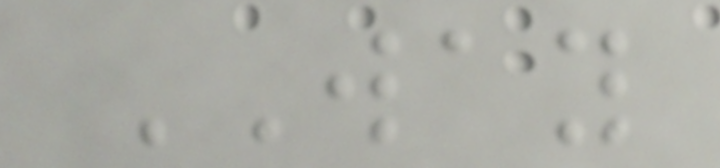WAY
